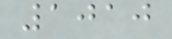1010
